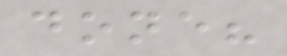done?
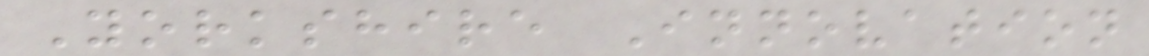Yorkshire Innovation
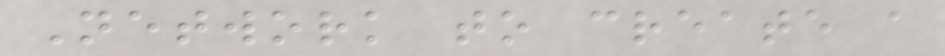Network to create a
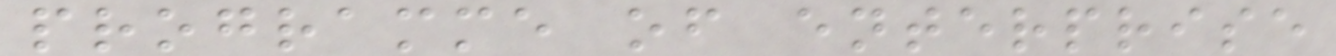programme of enterprise
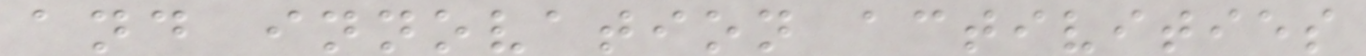and innovation activities
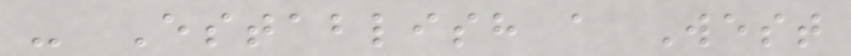- Establish a West
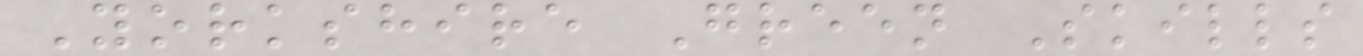Yorkshire Green Skills
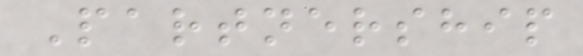Partnership
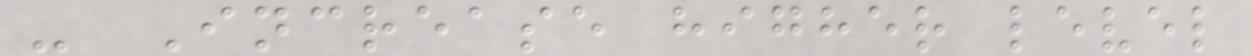- Increase higher level
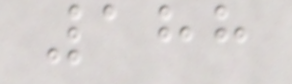188
